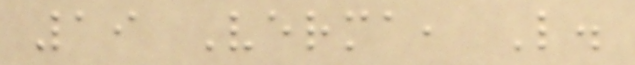19 Verma, L.
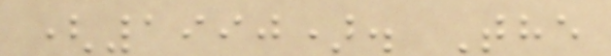(1990). The
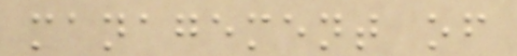management of
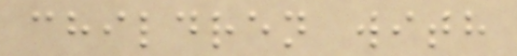children with
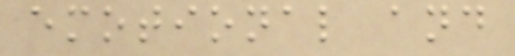emotional and
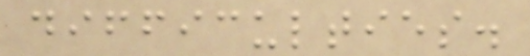difficulties.
